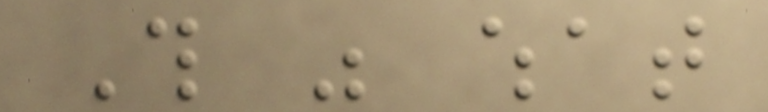This was what
